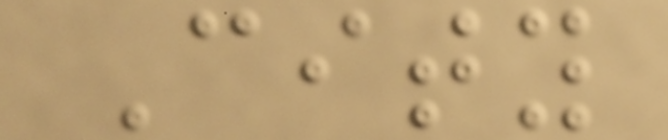City
